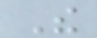The
